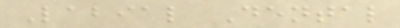Labial Dental
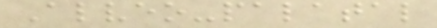Alveo-palatal
